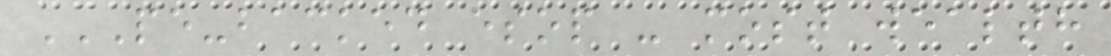PE-BACKED ESOP - MOST WEALTH
